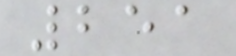251
